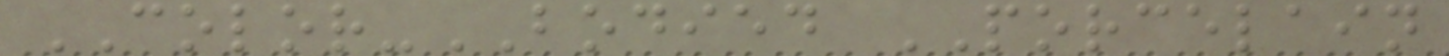COLOR-BODIED PORCELAIN
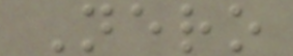Nero
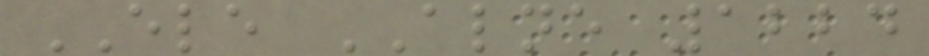ELE ALNE 1224
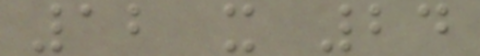12 x 24
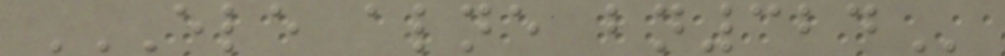ELE ALNE BN324
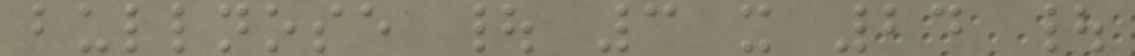bullnose | 3 x 24 |
